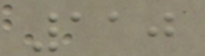110
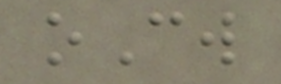oCw
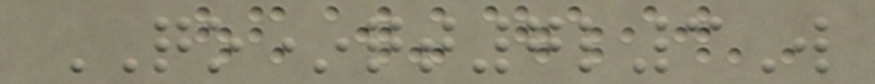QO*qt7l3W
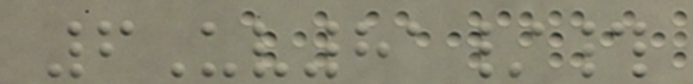6Uv81/#
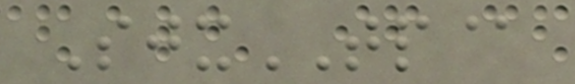SjxTP@
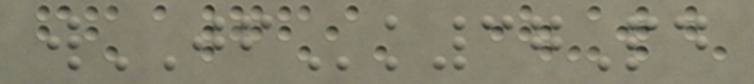wJFk37Pd
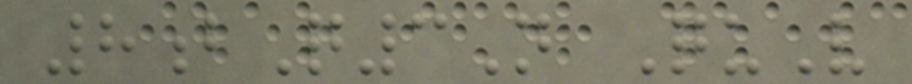8bQ3N QuV
